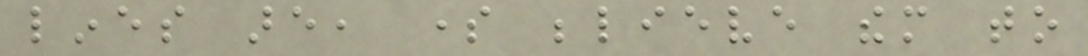lines are, some believe them to
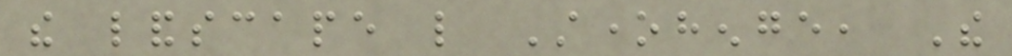the landscape like Stonehenge, The
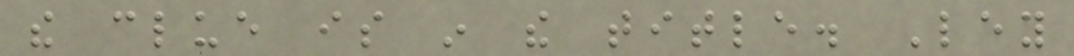the clue is in the title. Ley
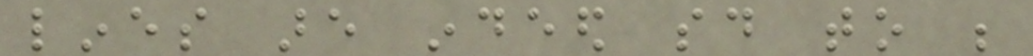lines are indeed said to be
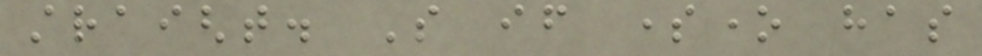straight. So if someone has
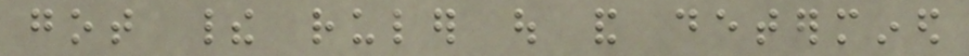got their ruler out and determined
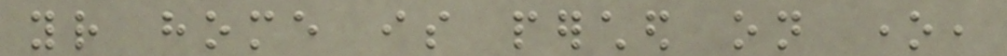your home is perched on one,
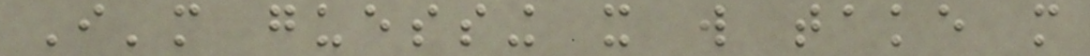I'm guessing it will take more
